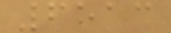6513
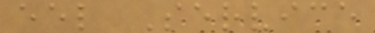eel Service
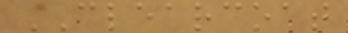CLEARCOAT
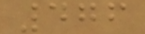476
